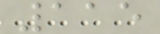115
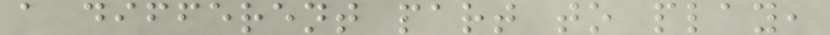a different part to play,
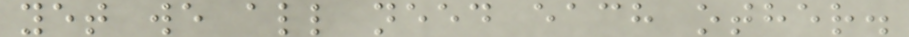yet we all need each other.
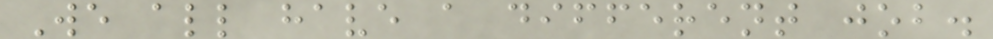We all have a different job.
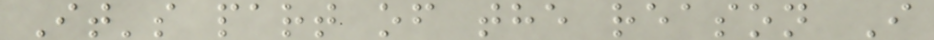It's part of the reason I
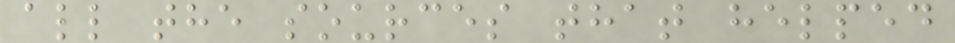all the sources that helped
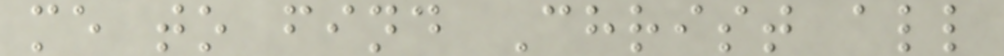me to find Christ all
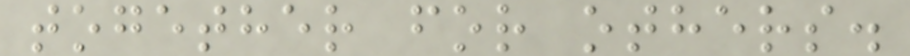together for others.
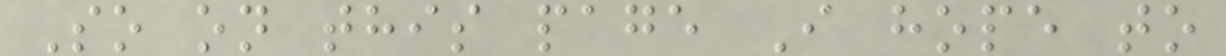So on this page I hope to
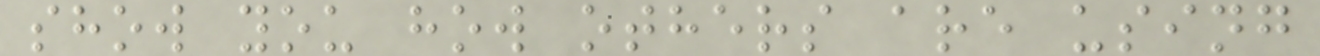show you how others are using
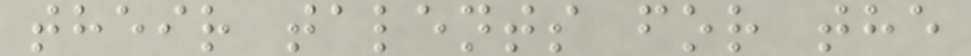their talents for the
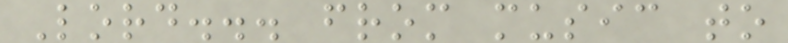Lord... from music to
